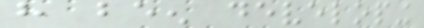have been developing
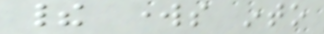their works into
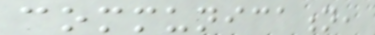communication,
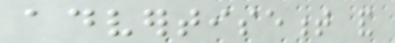advertisement and
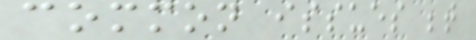common issues between
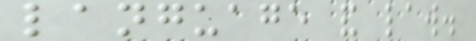language and law.
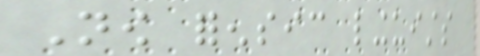Now forensic linguists
